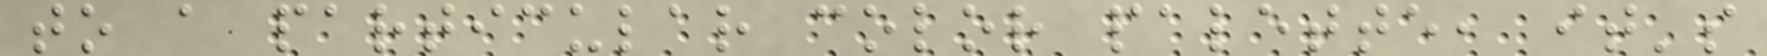to a particular color palette, it's
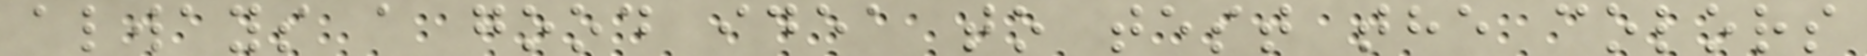always a good idea to test the colors
